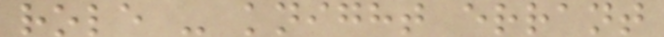role - knight errant
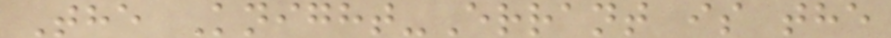The Knight-Errant is the
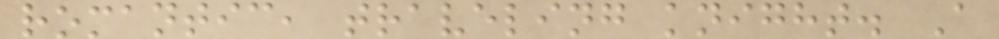romantic, traveling knight. A
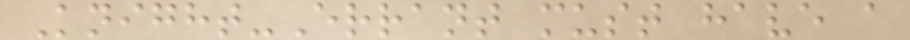Knight-Errant must have a
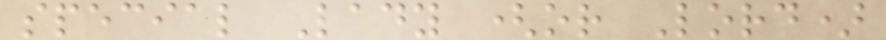special Lady (or Lord)
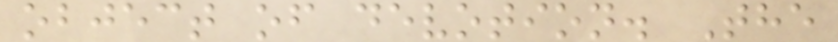object of devotion. The
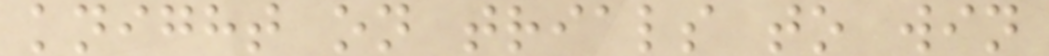knight on trials to win
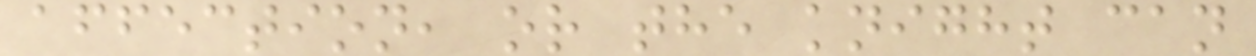affection, or the knight can
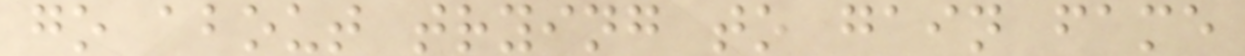go about trying to gain fame
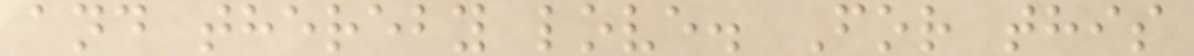and thereby love. For this
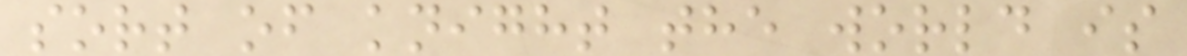sort of knight the world is
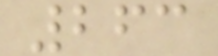263
